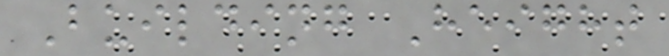Building Height
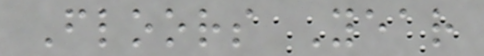Floors Year
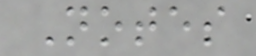Notes
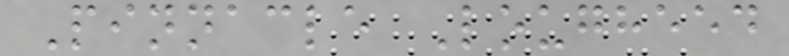Pinnacle Lougheed
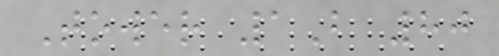Tower 1B 80
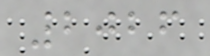2026
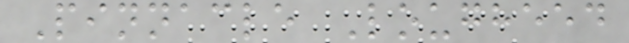Pinnacle Lougheed
